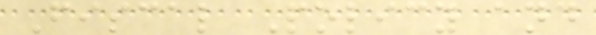Fiscal Policy and
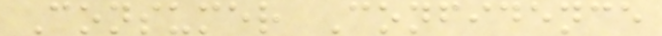Consumer Confidence
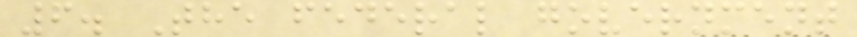6. The federal government
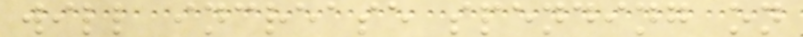will increase spending on
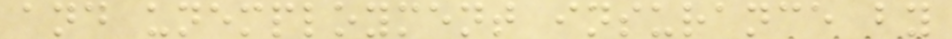and unemployment insurance by
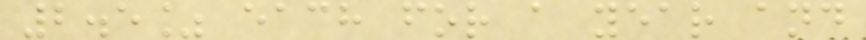2.5% each for a year and
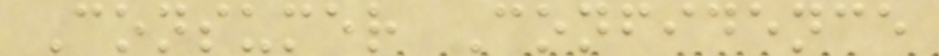Consumer Confidence
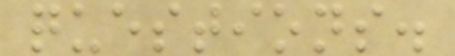questions.
